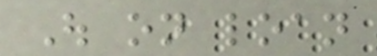Out on loan
